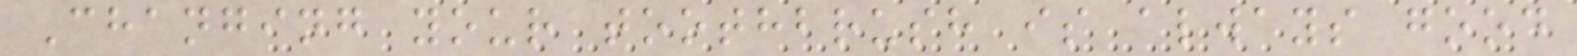Changing your toothbrush is always good
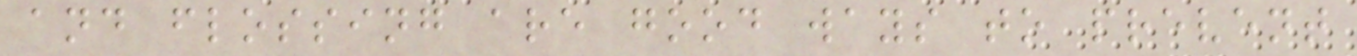and flossing are good ways to prevent
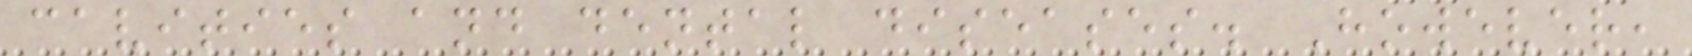cavities and dental diseases. However,
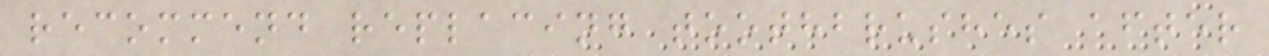recommend replacing toothbrushes after
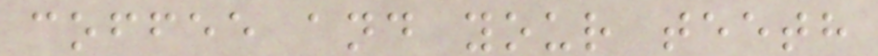coffee and your teeth
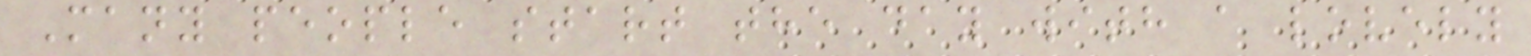Many people start the day with a lovely
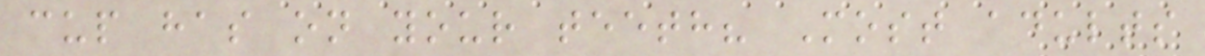cup has on your teeth? Most adults
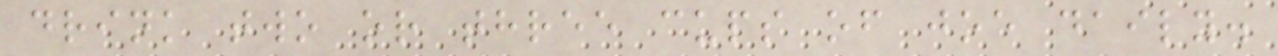drink two or three cups of joe daily.
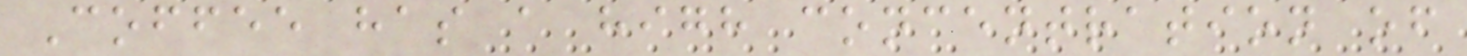Coffee has a high concentration of
